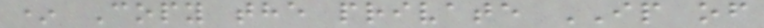* Copy the private IP of
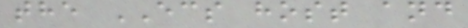the ECS host and
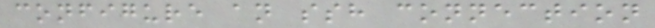configure an ssh connection
